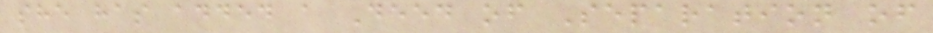she has added a Deed of Separation of
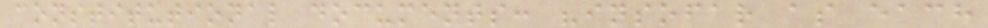constitutional documents: "insofar as each
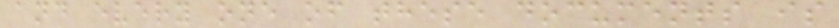and every one of these documents is
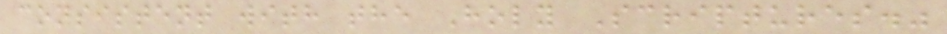consistent with the Holy Scriptures."
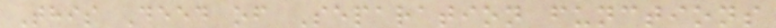This Deed of Separation functions
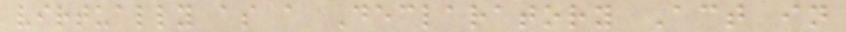virtually as a Declaratory Act in
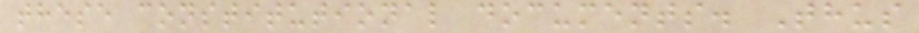these constitutional documents. Thus
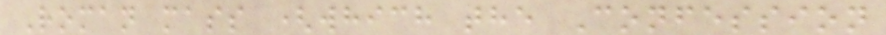Roman mass (which the Confession
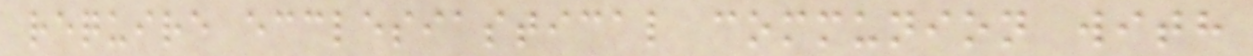require ecclesiastical communion with
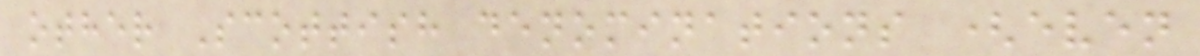other Scottish denominations (even
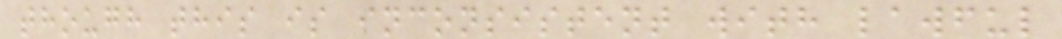though this is inconsistent with lawful
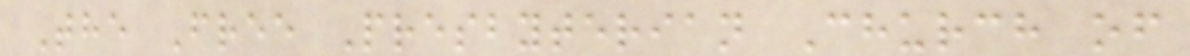The Free Presbyterian Church of
